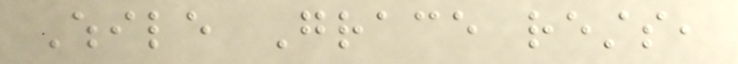While Grace rests,
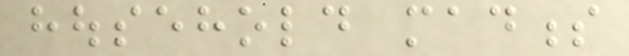household madness
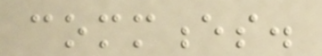commences.
